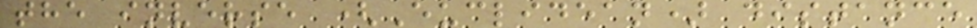the inverse (Euclidean) distance
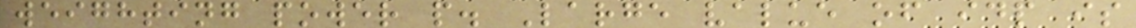weighting power p. Large value of idp is
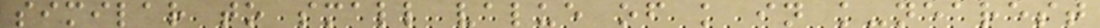similar to small value of k in k-nearest
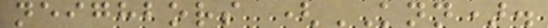neighbors (KNN).
